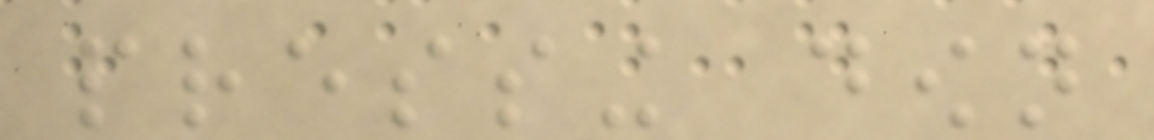pressing down
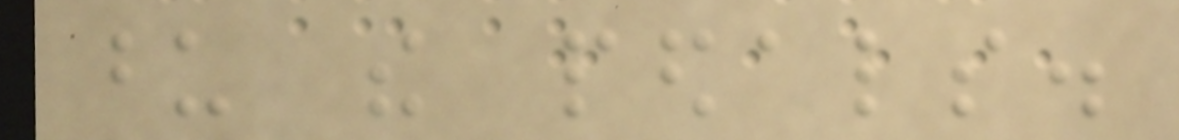upon the pedals.
